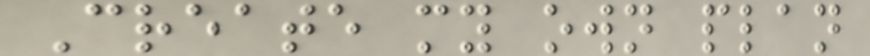Create my own plan
